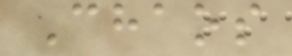Chaos
